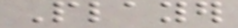Player
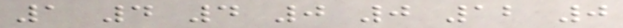1 4 4 0 0 12 0
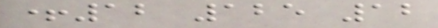+12 125 12
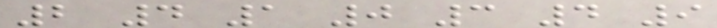2 4 1 0 3 4 9
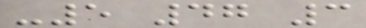-5 47 3
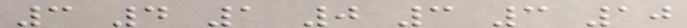3 4 1 0 3 3 10
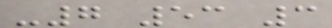-7 53 3
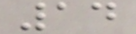14
